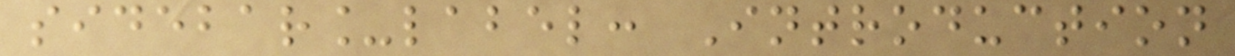sidebar_label: Introduction
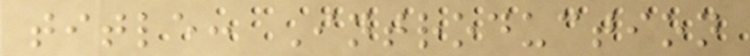title: Introduction
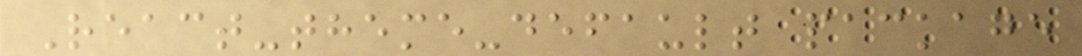React-theme-default package
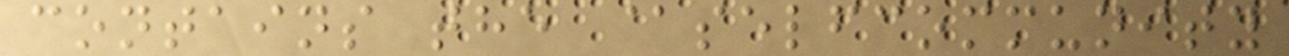contains the @selfcommunity
